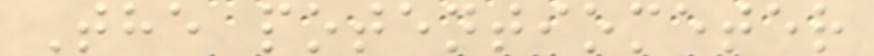The potentiometer
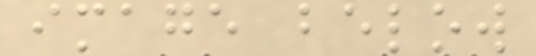image below
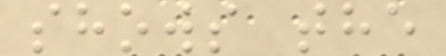shows the
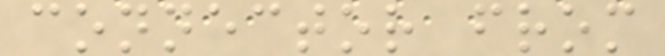connector from
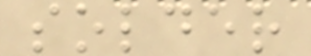solder
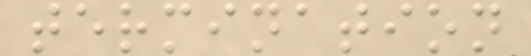termination
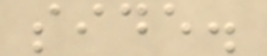side.
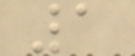1
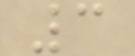3
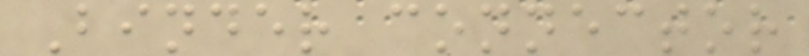Binder connector
